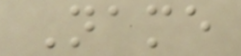Name
